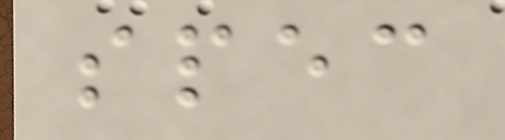spec
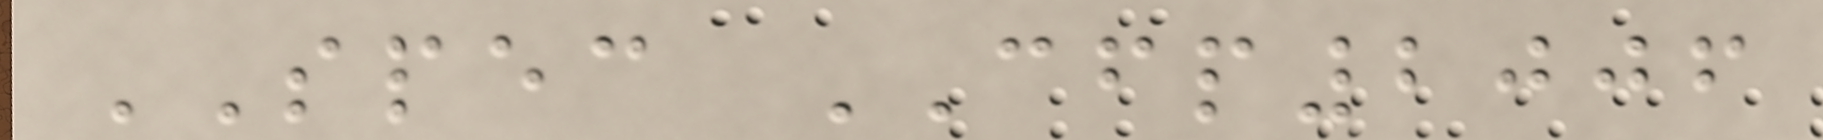SPEC CFP2006
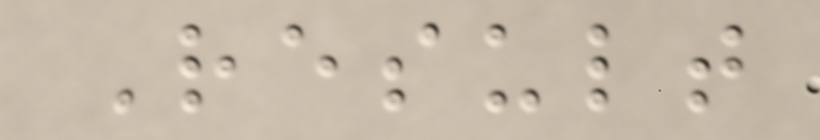Result
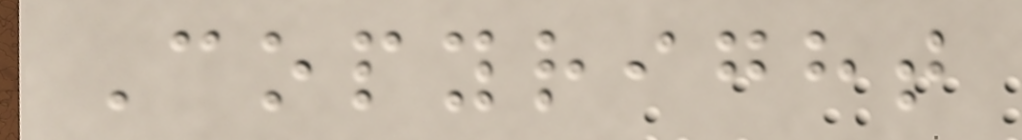Copyright
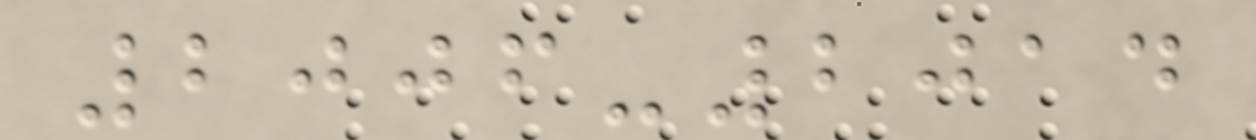2006-2014
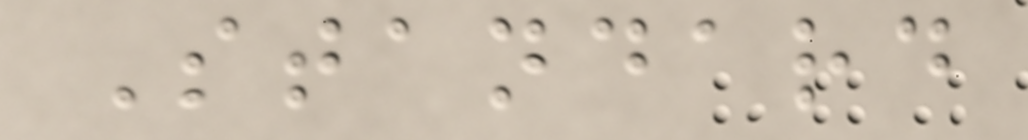Standard
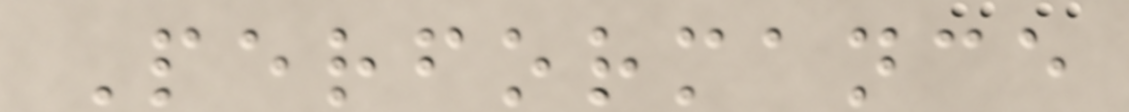Performance
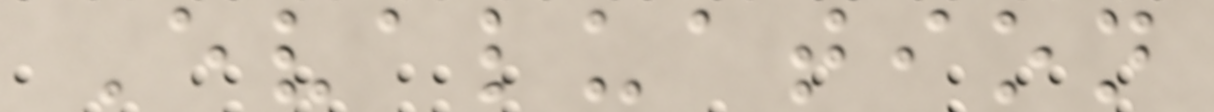Evaluation
